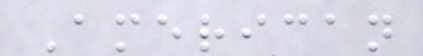American
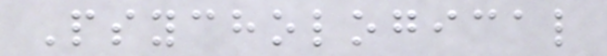Psychological
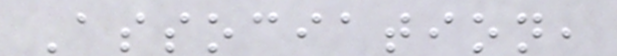Association,
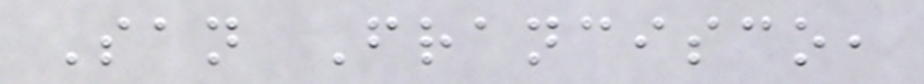San Francisco,
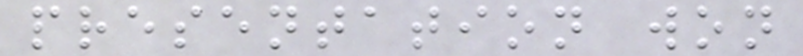presentation won
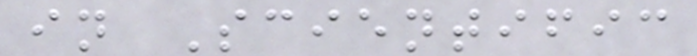in Scientific
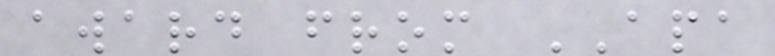award from APA
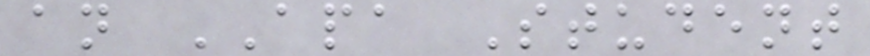an APA Student
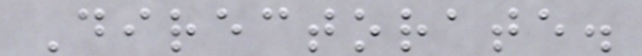Directorate.
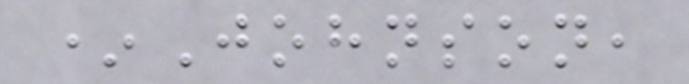*Johnson,
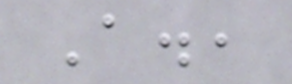A.,
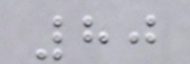80
